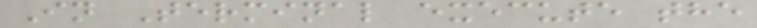In Terminal execute the
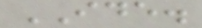IDE.
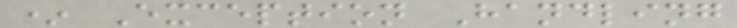* Exception Handling
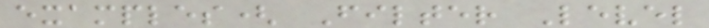examples( Filter Level
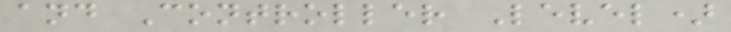and Controller Level)
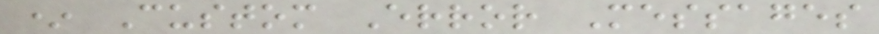* Custom Error Messages
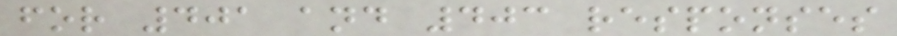for 401 and 403 responses
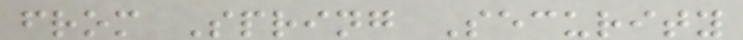from Spring Security
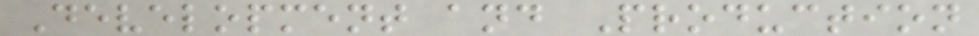Development and Production
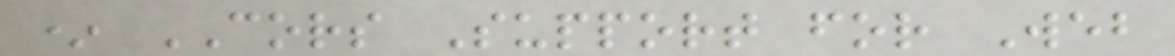* CORS Support for Web
